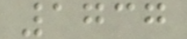1737
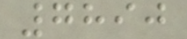7890
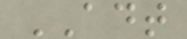ADT
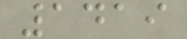1419
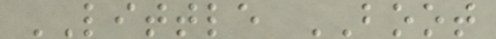LITTLE BOOT
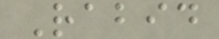Rabid
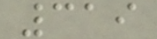319
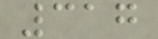317
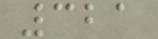321
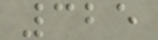325
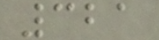321
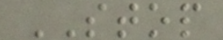STOP
